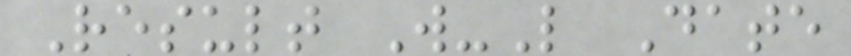Result W-L Date
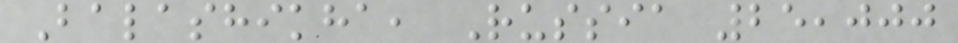Balashikha, Russia 25,000
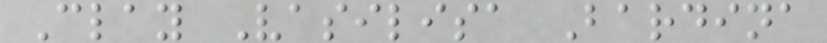Clay Vasilisa Bardina
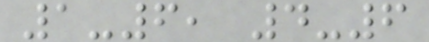1-6, 4-6
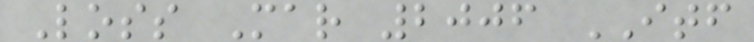Loss Mar 2006 ITF
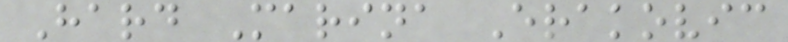Hard Marina Erakovic
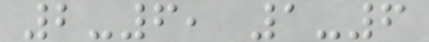2-6, 1-6
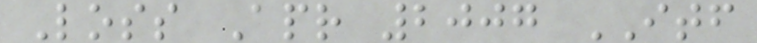Loss Apr 2007 ITF
